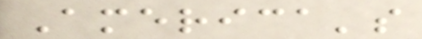America's
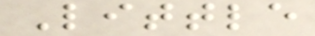Little
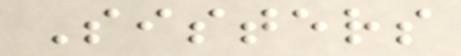Sisters
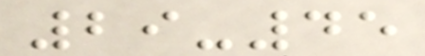29-45
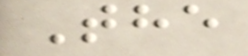The
